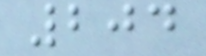204
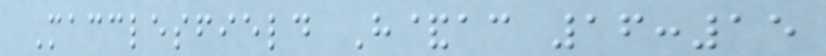Macclesfield H&ac 16:15
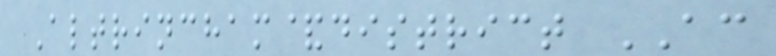Altrincham&district AC
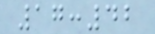17:42
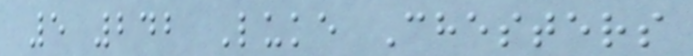5 242 Luke Chesters
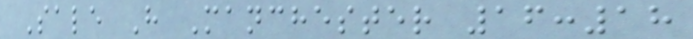Sale H Manchester 16:18
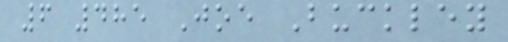6 485 Joe Buckley
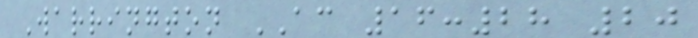Warrington AC 16:28 20
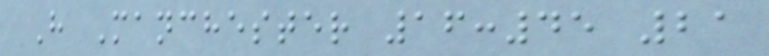H Manchester 16:45 21
